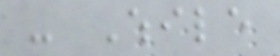- While
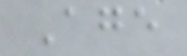Age
